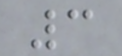3
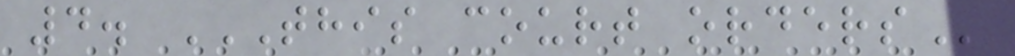4. THIS COURT ORDERS
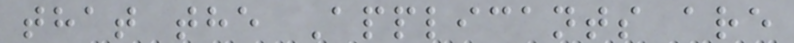that the Applicants are
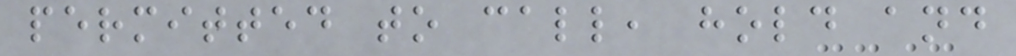permitted to call, hold and
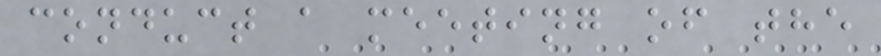conduct a meeting of the
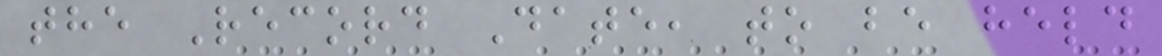the Record Date, to be held
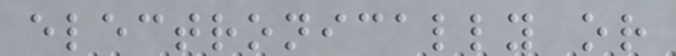electronically or
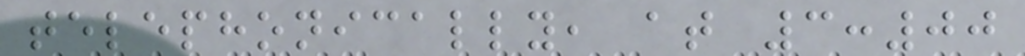telephonically, at 3:00
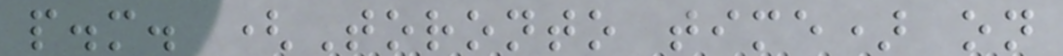p.m. (Toronto time) on
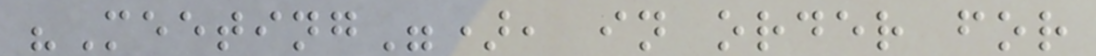"Meeting"), in order for
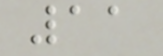11
